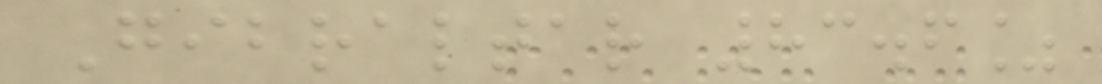Gibraltar 83.6%
